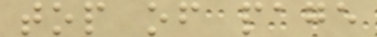top of page
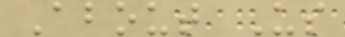About Us
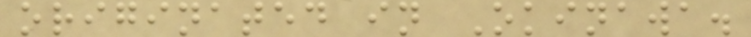originated in Okinawa.
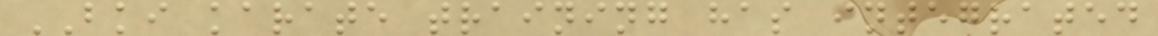BKI karate training has integrated
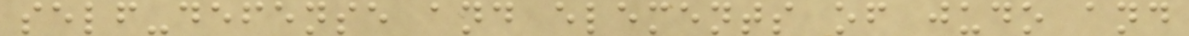self-defense and elements of judo and
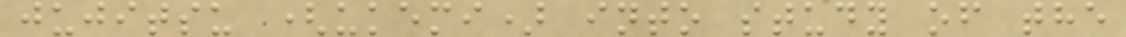jujitsu (ukemi) into study of the
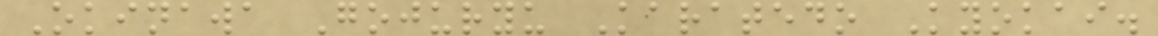Okinawa Gojuryu Karatedo Kyokai.
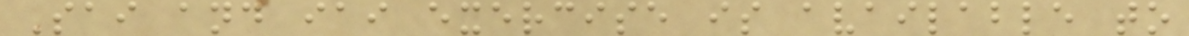Sai and iai exercise is available to
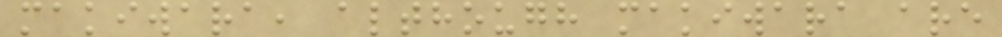makiwara, although makiwara are
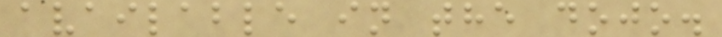available in the dojo.
